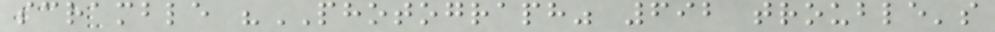scramble "PHOTOGRAPH" 692 trouble's
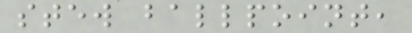stew ballpoint,
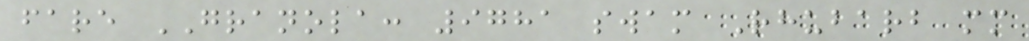fare GRANOLA: 9781 swam Rhubarb mm
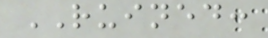RUINED:
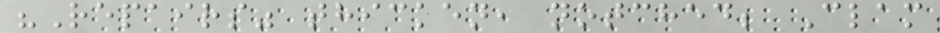"Repairs" thicken, notched; Clam
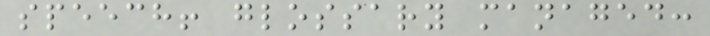speech! glossary managed:
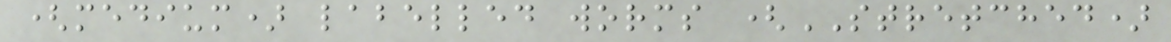(medium) labelled worms (STRETCHED)
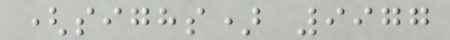(sighs) 9977
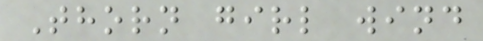Thorn girl wind
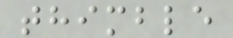thimble
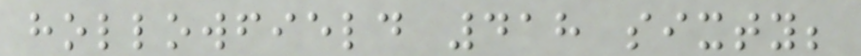hollowfield 418 sixty;
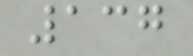137
